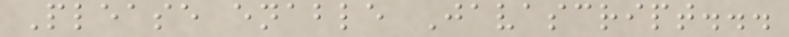Please enable Javascript...
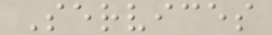Services
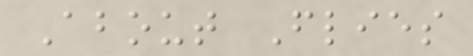About Flies
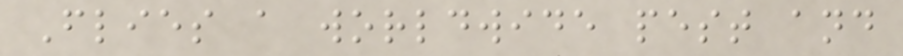Flies a worldwide pest and
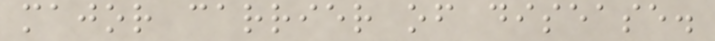major carrier of disease.
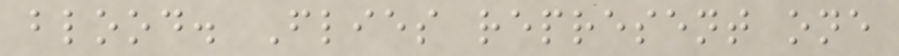blood. Flies represent one
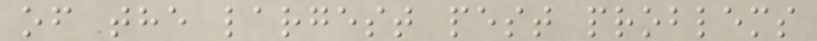of the largest pest problems
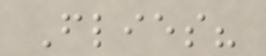Flies?
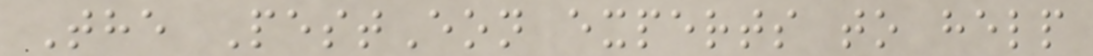The PestEon experts to help
